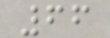66
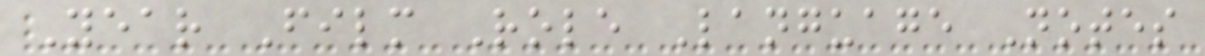Year Film Role Language Notes
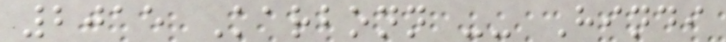2015 Karbonn -- Hindi
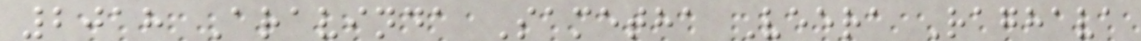2018 Aravinda Sametha Veera Raghava
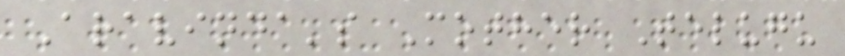Aravinda's Mother Telugu
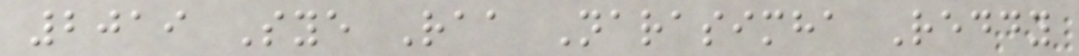2019 Sye Raa Narasimha Reddy
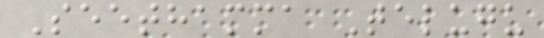Seethamma Telugu
